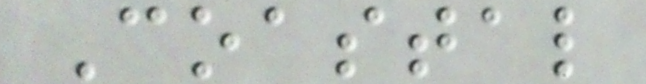Coastal
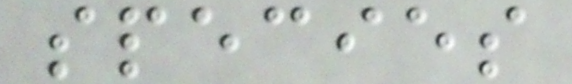species
